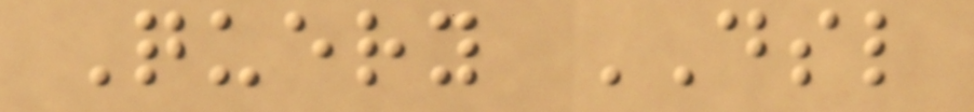Query DSL
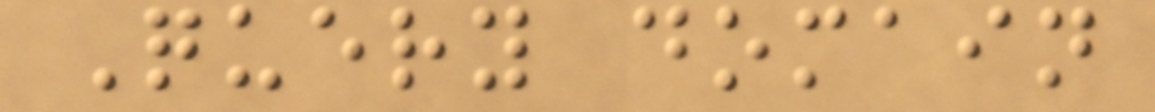Query domain
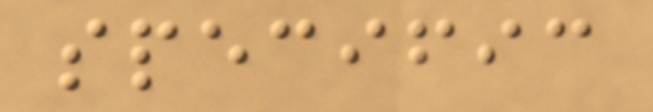specific
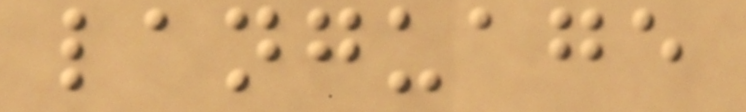language
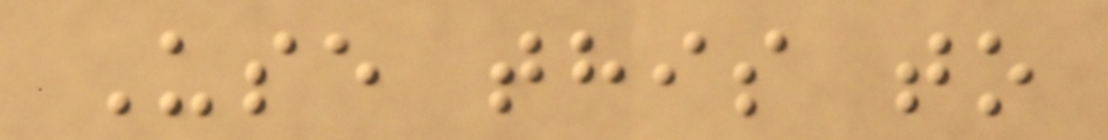Use this to
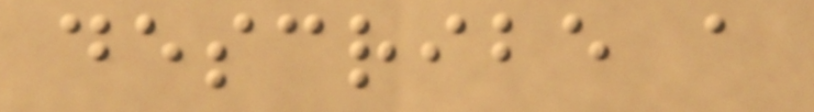describe a
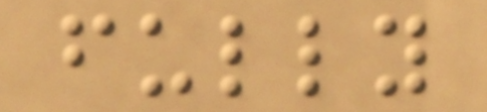fully
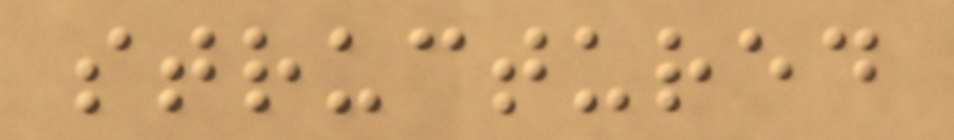structured
